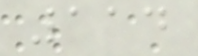114
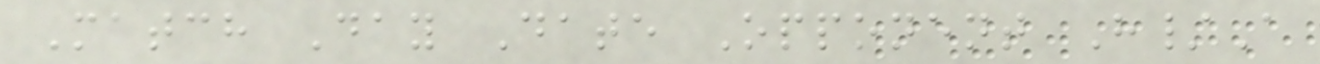Match Day Date Opponent H/A
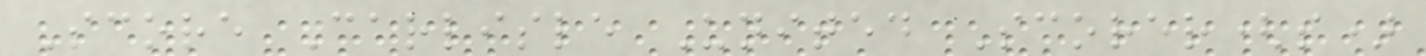Score Carlisle United Scorer(s)
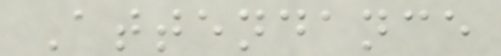Attendance
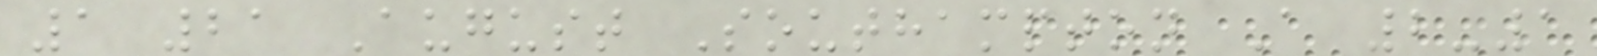1 21 August Southampton A 2-1
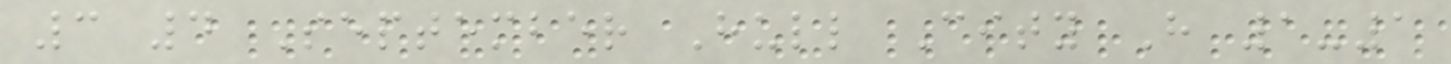3 4 September Hull City H 1-1
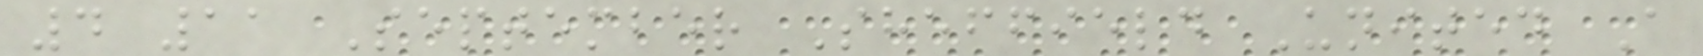4 11 September Sheffield United A
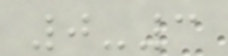0-3
